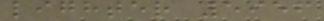lighter 5956
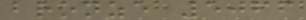bronze 5066
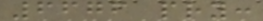6676 pry:
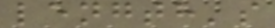length's
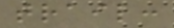trail:
